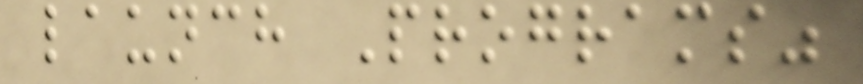launch Programs"
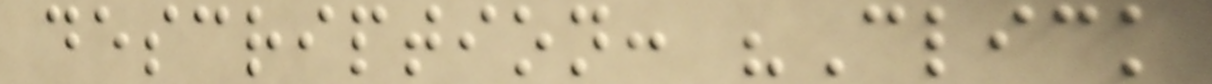description: "Click
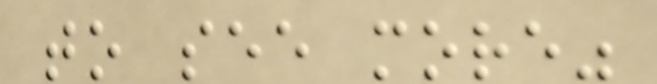to see more"
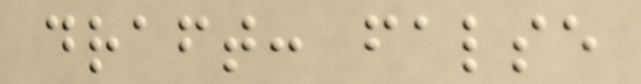draft: false
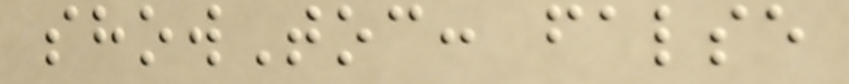showToc: false
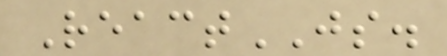ReactJS.
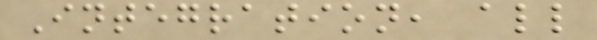Integration, all
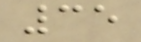35
